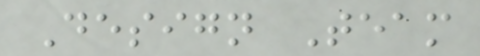Design Team
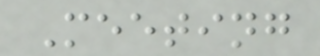Meeting
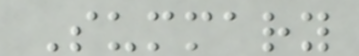Summary
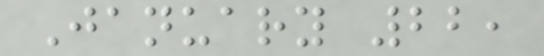January 22,
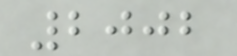2002
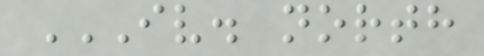IV. NORTH
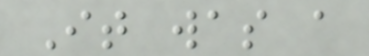It was a
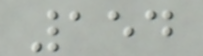154
